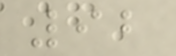92
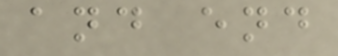and end
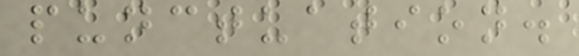punctuation.
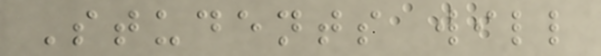Students will
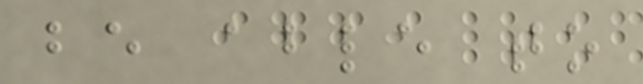be able to
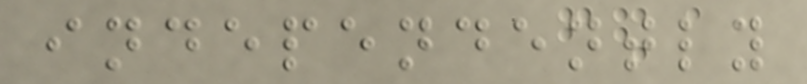independently
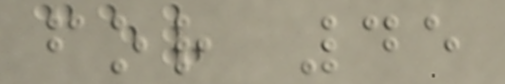for 45
